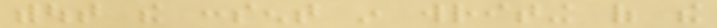without the consent in writing of the
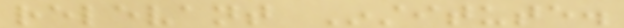relevant Institute.
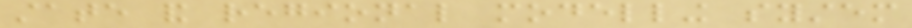state and regional modelling system
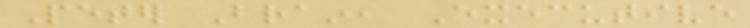Peter Brain, Executive
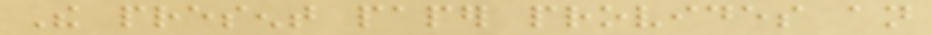The present paper provides an
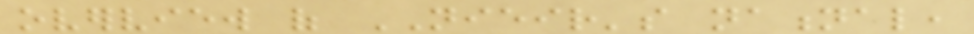overview of NIEIR's national,
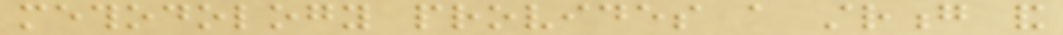methodology provides a strong and
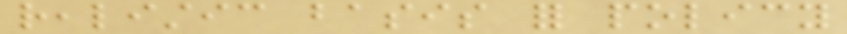realistic basis for policy
